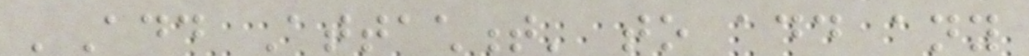'Add Attachment' to add any
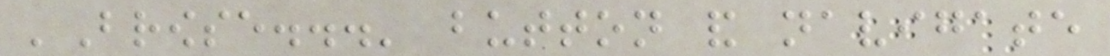'Browse...' button and navigate
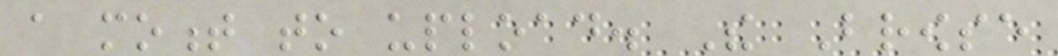a moment to upload. The Browse
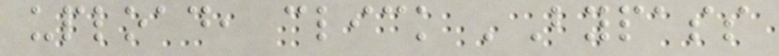upload, click 'Bypass
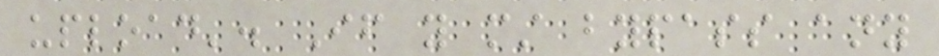upload'. If you must bypass any
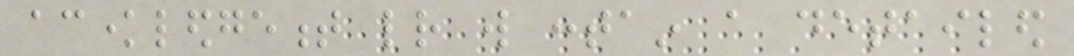acknowledgement letter will contain a detailed
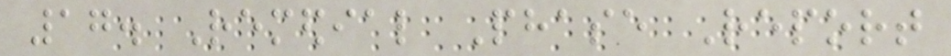17. Remedial Phase Report
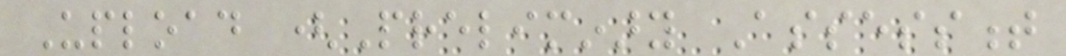Upload (Preliminary Assessment
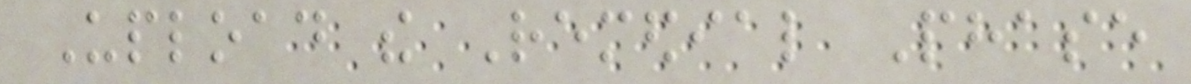Upload the Remedial Phase
